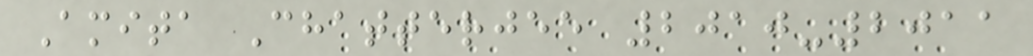Amita Chatterjee 2010-2011
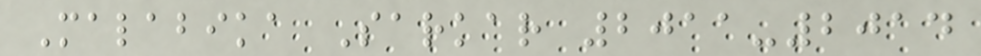Malabika Sarkar 2011-2014
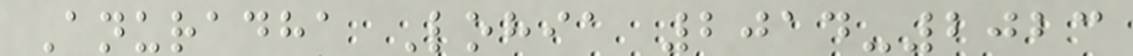Anuradha Lohia 2014-2023
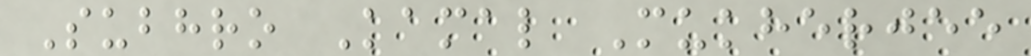Subhro Kamal Mukherjee
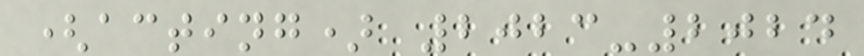(acting) 2023-2024
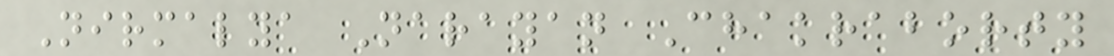Nirmalya Narayan Chakraborty
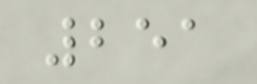251
